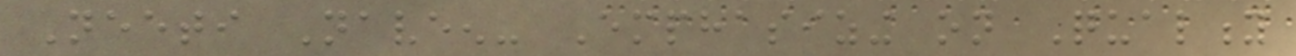Neeti Naveen- Emphasizing on Quality
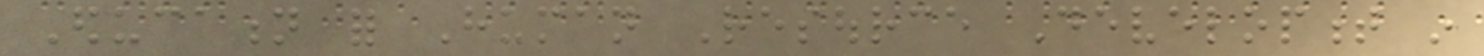Education for Human Resource Development in
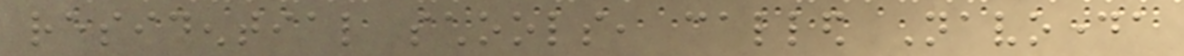residential schools, called Navodaya
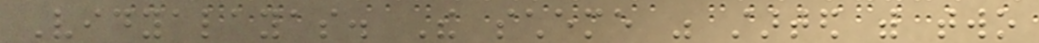Vidyalayas. The scheme was started with two
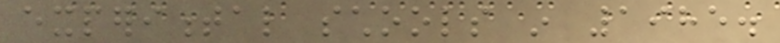experimental schools in 1985.
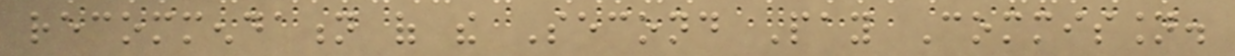recommendation of the Second Pay Commission.
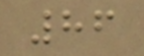86
